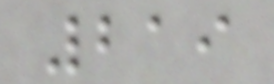219
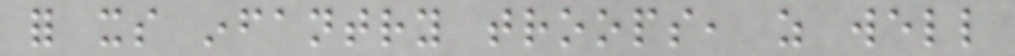for its infantry troops, as well
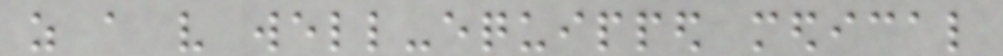as a very well-equipped medical
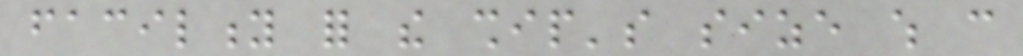facility for the ship's size which can
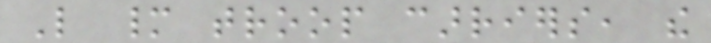Like many troop carriers, the
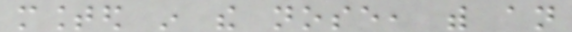mounted in the nose, with an
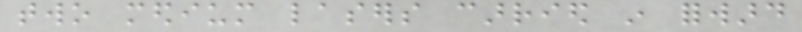two medium lasers carried in forward
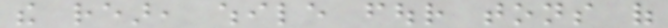the rear, while four tons of
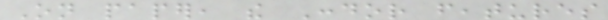On paper, the Condor features
